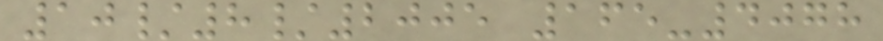10/8/2005 165-4078
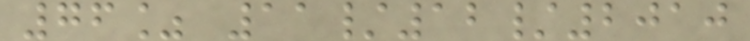76% 11/12/2010
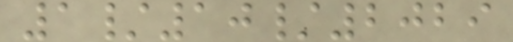1/10/2029
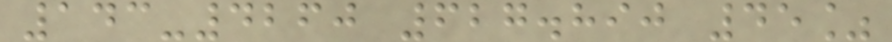143-4260 627.890 45%
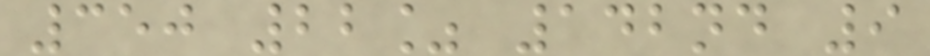350 22% 142nd 9
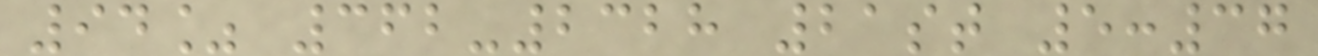94% 362-2328 21st 5:37
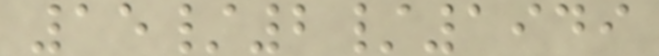15/2/1949
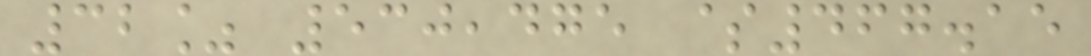32% 530,475 $467.15
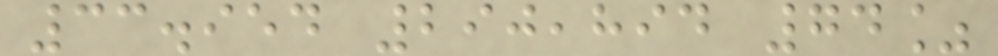33.954 290,894 74%
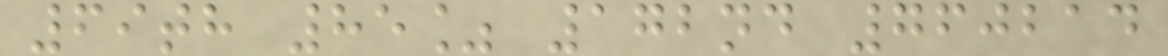69th 85% 172nd 760214
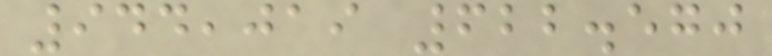944,019 622.570
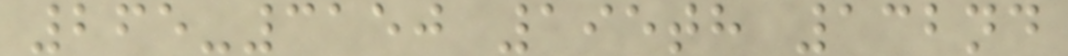265-3150 195th 132nd
